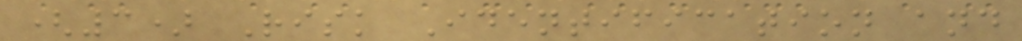(3) Risk Identification and
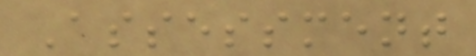Assessment
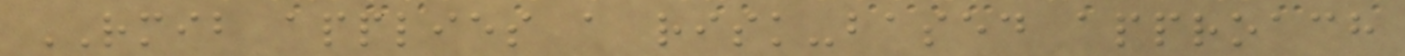RMIB applies a risk-based approach
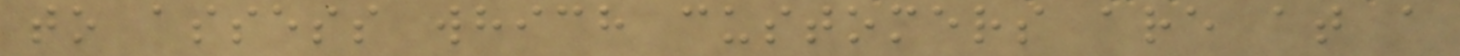to assess which customers are at a
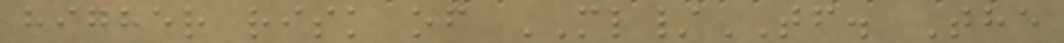higher risk of ML/TF. The
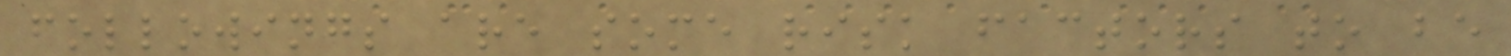followings are some risk factors to be
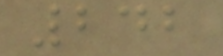242
